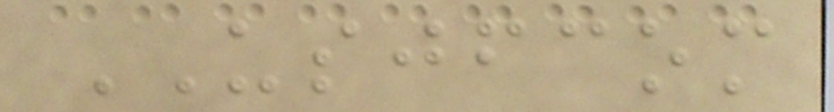USJFCOM
